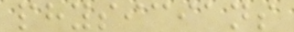physicians
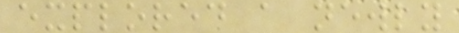explored a newly
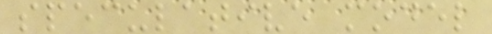speculative model
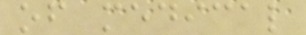of medical
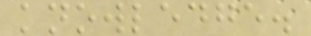knowledge.
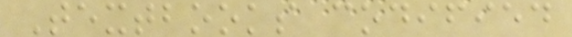Textbooks codified
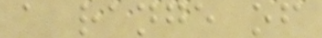a range of
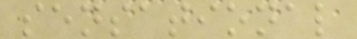sensational
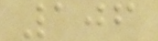106
